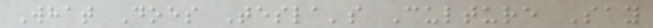What Does Tesla's Culture Say
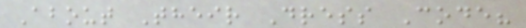About Their Dress Code?
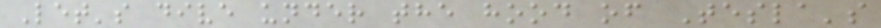Let's dive under the hood of Tesla's
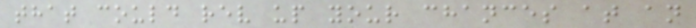that could rev up your chances at an
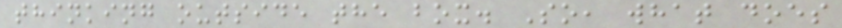thinking outside the box. So, what does
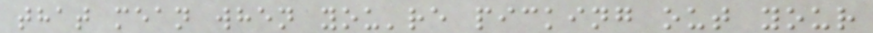that mean when you're picking out your
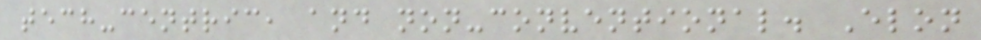tech-centric, and non-conventional. Elon
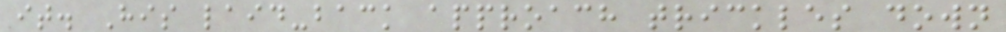it. His laid-back approach trickles down
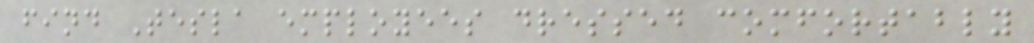find Tesla employees dressed comfortably
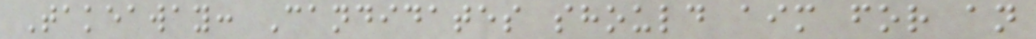Takeaway: Candidates should aim for an
